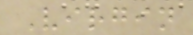Virgin
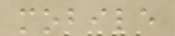mobile
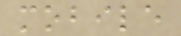mobile
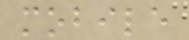mobile
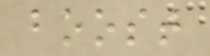boost
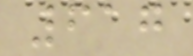617
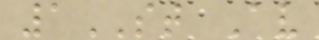1ST Av
